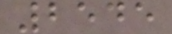2545
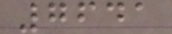7641
